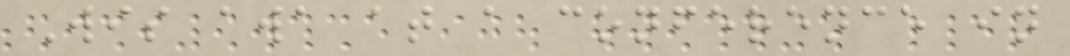Wis awa at a conference in
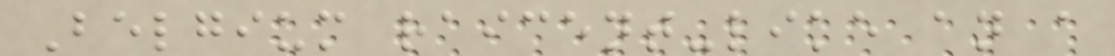Belgium raicent-like an a
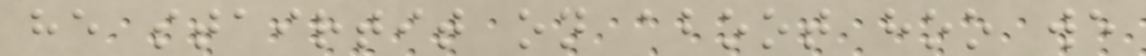he stairtit on aboot hoo we
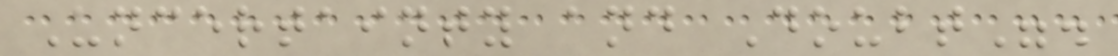Uncertainty and Doubt".
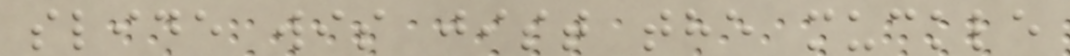slide wis jist the muckle
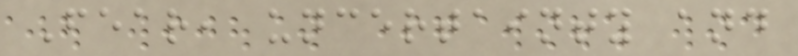Fear, uncertainty and
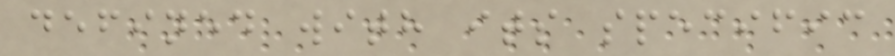defined with its specific
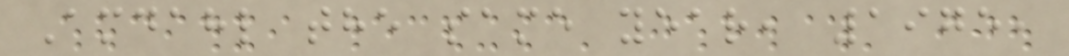Amdahl the same year, 1975,
